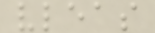vleas
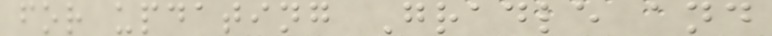for updating Gradle and
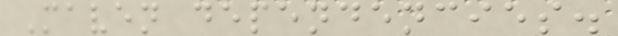Maven dependencies.
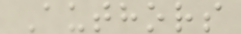Authors
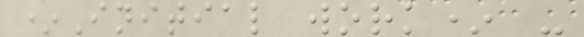*Initial work* -
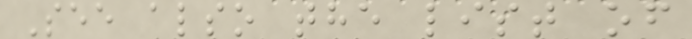See also the list of
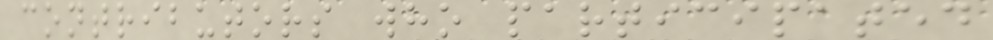contributors who participated
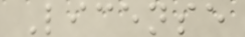License
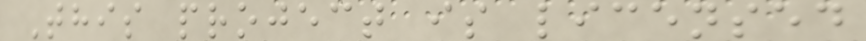This project is licensed
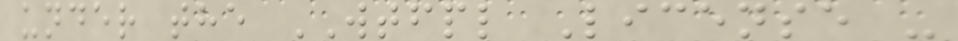under the WTFPL License -
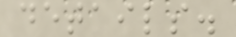details.
